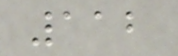112
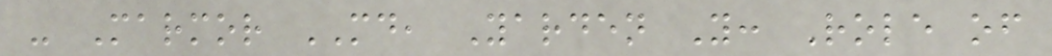- Marmor MD, Yarden Y: Role of
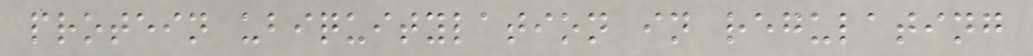protein ubiquitylation in regulating
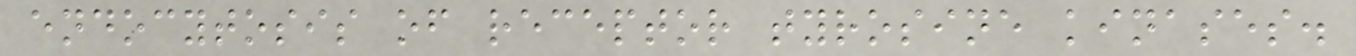endocytosis of receptor tyrosine kinases.
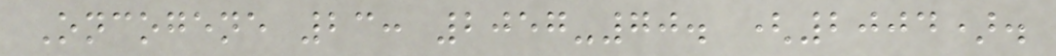Oncogene 23: 2057-70. (2004).
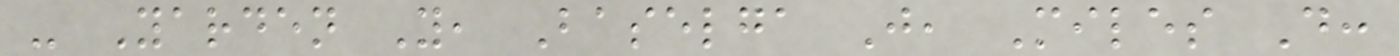- Yarden Y, Baselga J, Miles D:
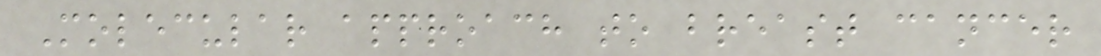Molecular approach to breast cancer
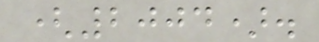(2004).
